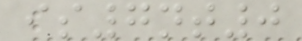is7nt0
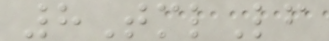8TmlLf
